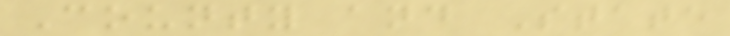County and State
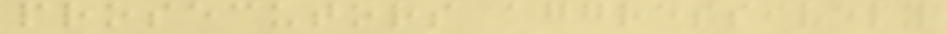prosecutors aggressively
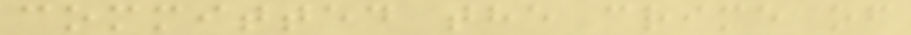committed the crime of
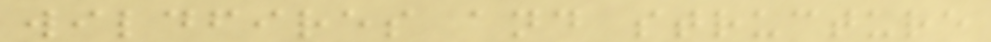wildfires and structure
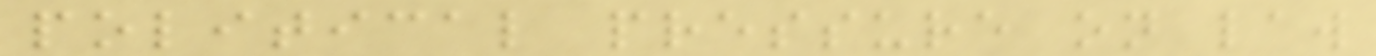political pressure on law
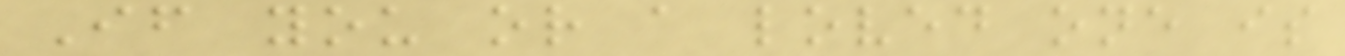If you or a loved one is
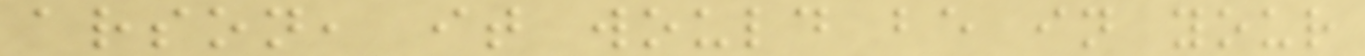arson, it would be in your
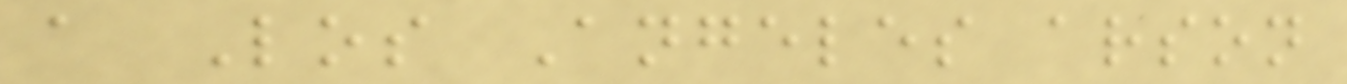a Los Angeles arson
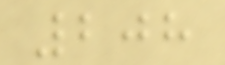208
